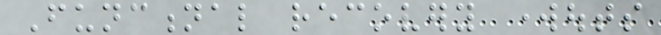Functional recovery workouts
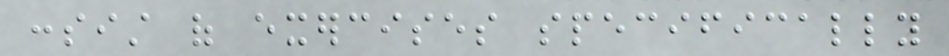consist of exercises specifically
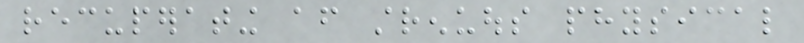recuperating after strenuous physical
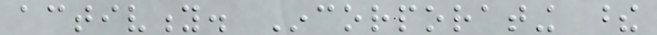activity. Incorporating these
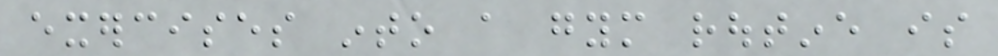exercises into a gym routine is
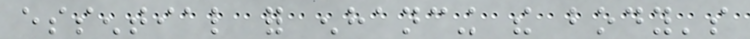essential for enhancing the body's
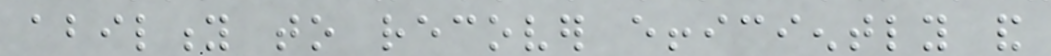ability to recover efficiently and
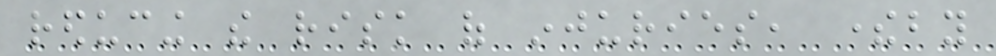reducing the risk of injuries, thereby
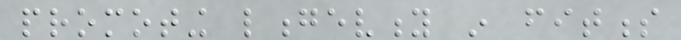promoting longevity in fitness
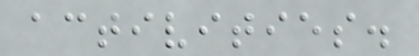activities.
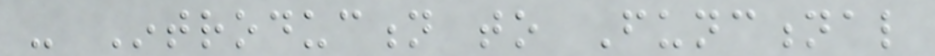- Introduction to Functional
